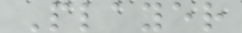Player
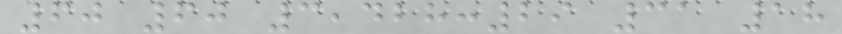60 60 3,428:29 31 18
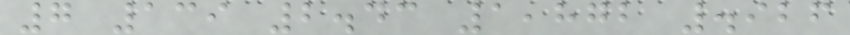7 139 2.43 1,872 .926
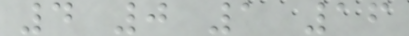4 0 1 16
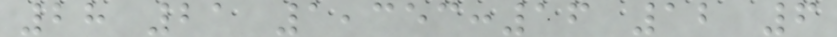28 21 1,353:16 12 6
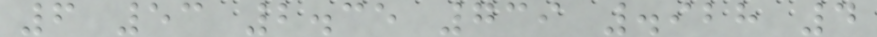6 53 2.35 739 .928 4
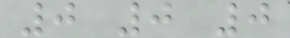0 0 0
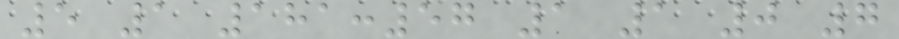5 1 181:57 1 1 0 7
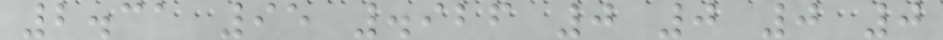2.31 95 .926 0 0 0 0
